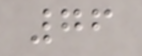76
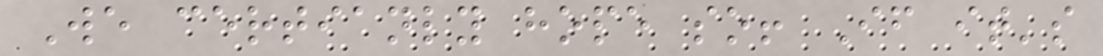We certianly hope so! If it's
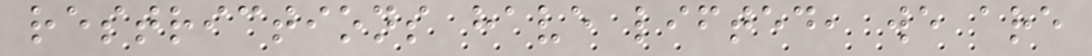restrictions have lifted, we are
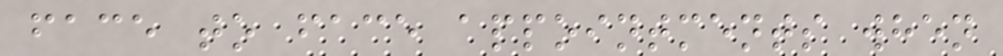face to face appointments when
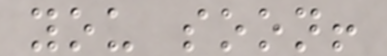you soon!
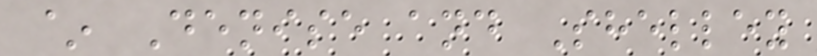~ Denise and Shelley
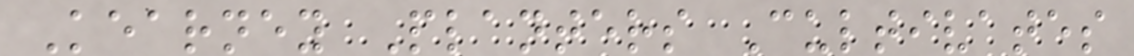Kearney Planters Cultivates
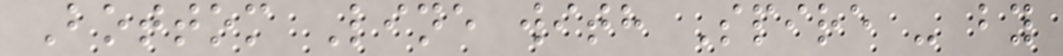Bottom Line with Spire - by
